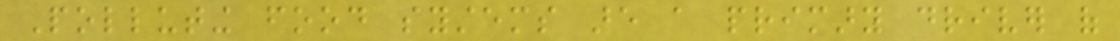Polluting food systems are a primary driver of
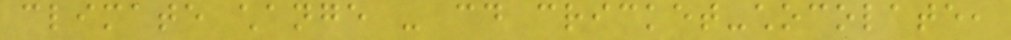climate change - could cricket-chocolate,
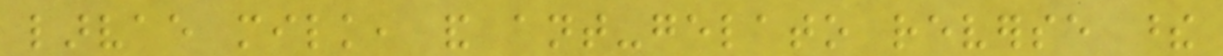larvae milk, and ant-gelato reverse these
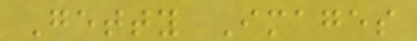Getty Images
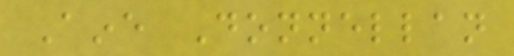Aine Donnellan
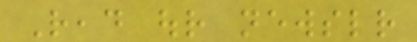Read our newsletter
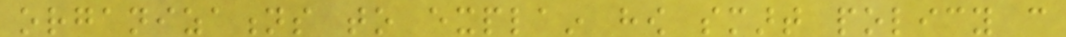organizations to explain how smart policy can
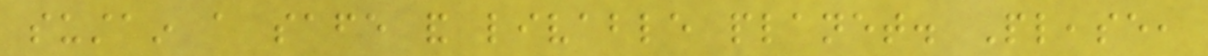sustain a safe and livable planet. Please,
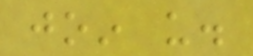join us.
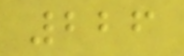226
